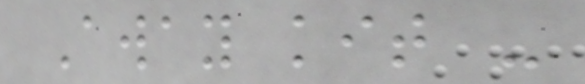Away kit -
